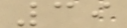39
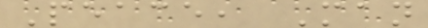Peace, Man
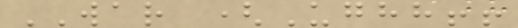WAR (Ughh!!
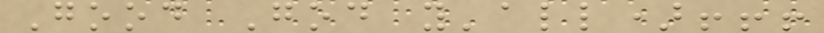Good God y'all)!!!
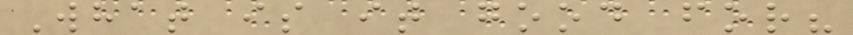What is it good for?
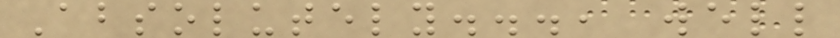Absolutely..., well
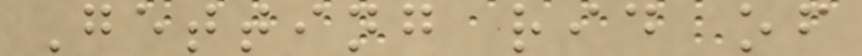Getting rid of
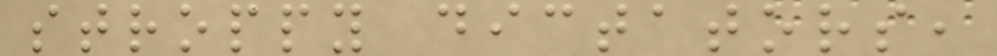stroppy dictators,
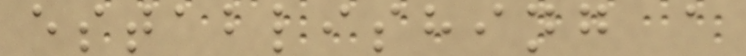establishing a
